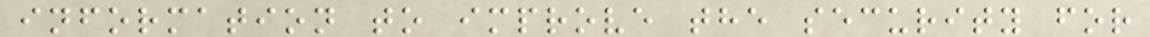information to improve the security for
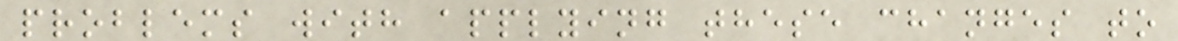problems with applying these changes to
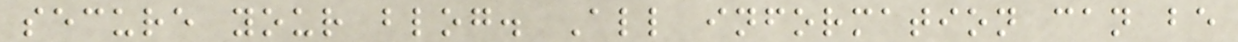secure your blog. All information can be
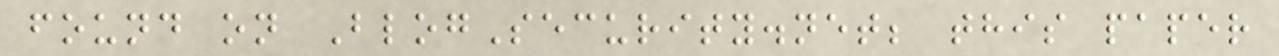found on BlogSecurity.net; this paper
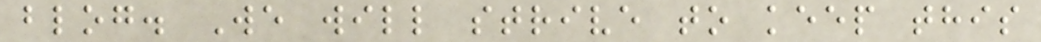blog. We will strive to keep this
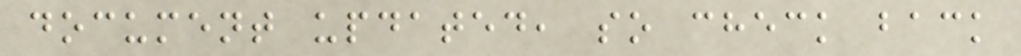document updated, so check back
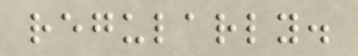regularly.
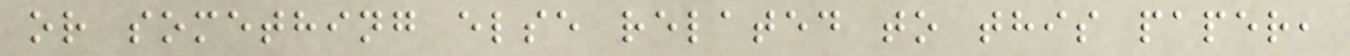or something else related to this paper,
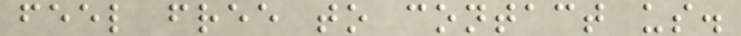feel free to contact us.
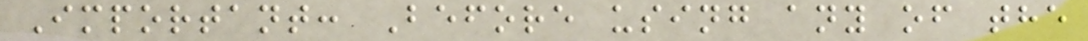Important: Before using any of the
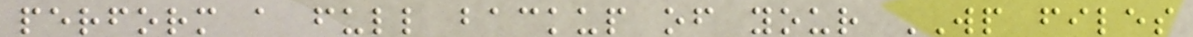perform a full backup of your WP files
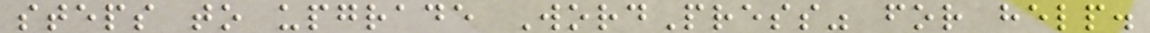steps to upgrade WordPress" for help.
